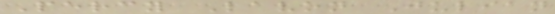Percy Lavon Julian
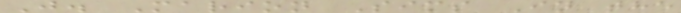J. Marion Sims In the
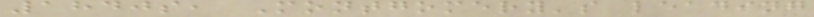1840s, Montgomery's leading
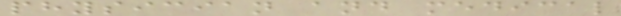physician and medical
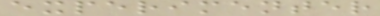experimenter
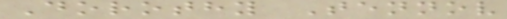Dorothy Tennov
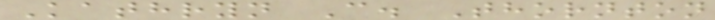Kathryn C. Thornton
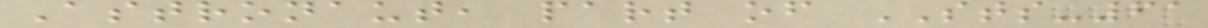Astronaut, part of STS-61
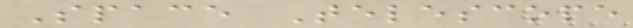Space Telescope
